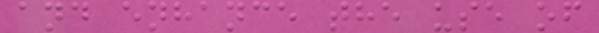and enhance the use of
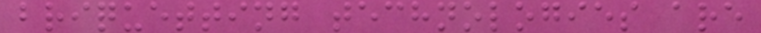briquetting technologies are
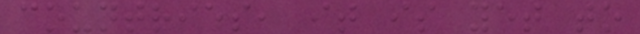countries, it is yet to
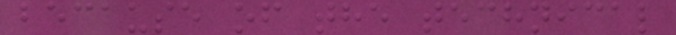because of the technical
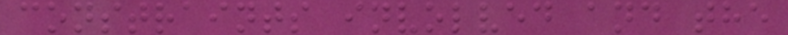constraints involved and the
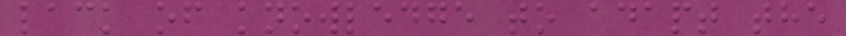lack of knowledge to adapt the
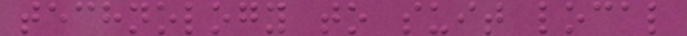technology to suit local
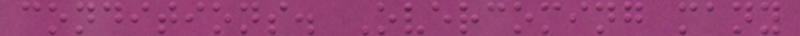conditions. Overcoming many
